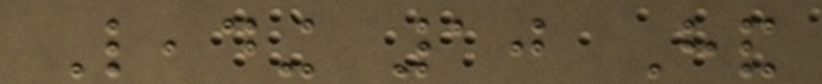Leading 10 Hand
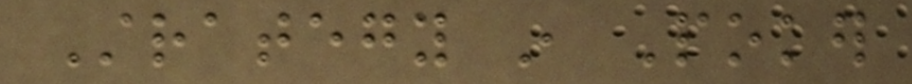Strategy in Poker
